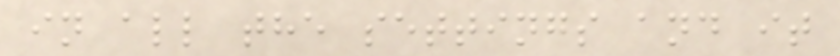in all the settings and it
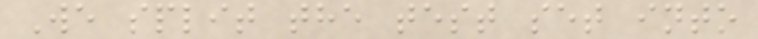We split the test set into
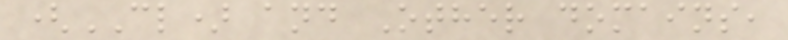(CL) and Other domains,
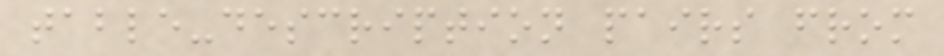table-description pairs from
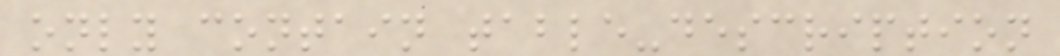only contain table-description
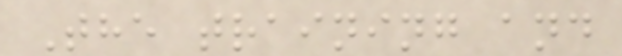The training and
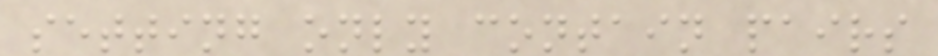setting only contain pairs
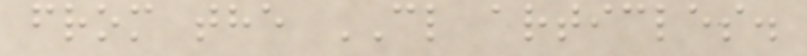from the CL articles.
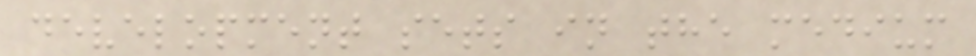development sets in the medium
